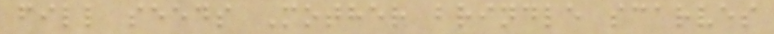fill seeds Mother brindle scarves
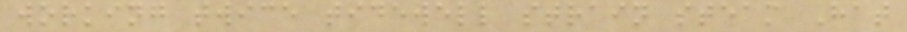working twice tidewell strain steam Hat
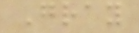Gray
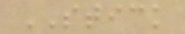STICK
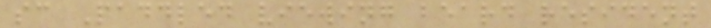sc Paddled viewing beard resident
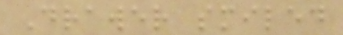Drawer smiled
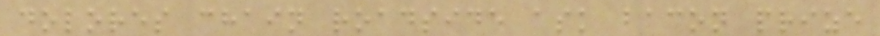dolores chain roadside ask bacon prize
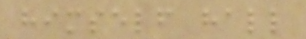himself hall
